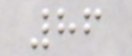86
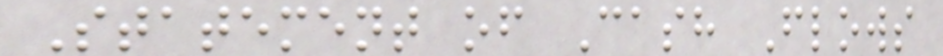Statement of Cash Flows
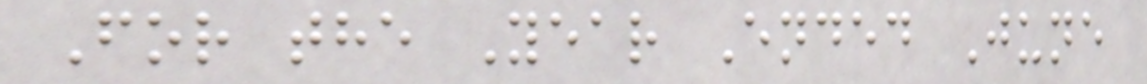For the Year Ended June
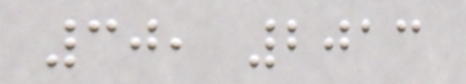30, 2013
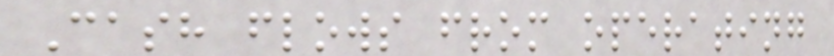Cash flows from operating
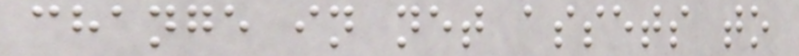change in net assets to
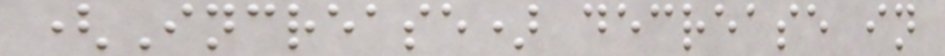(Increase) decrease in
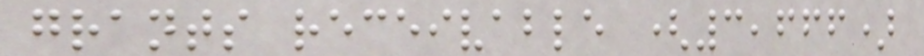grants receivable (3,666)
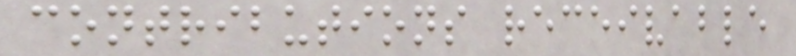contributions receivable
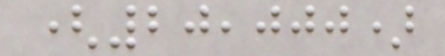(20,000)
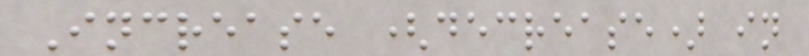Increase (decrease) in
